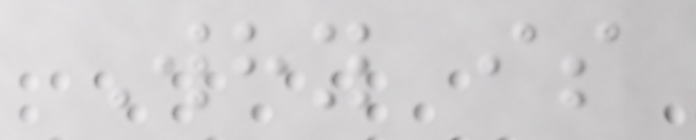Why is
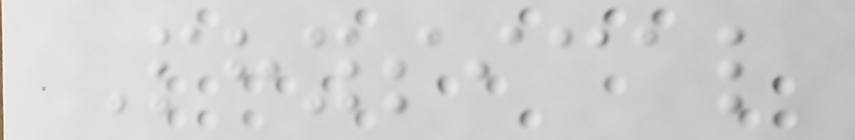Physical
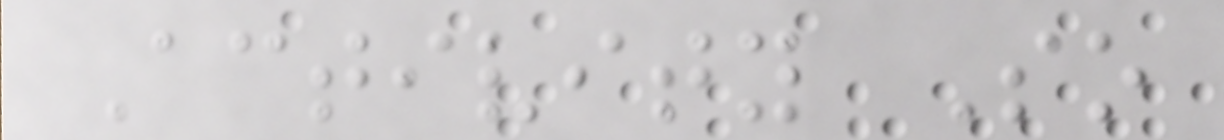Activity So
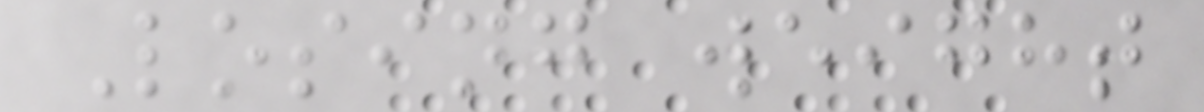Losing weight
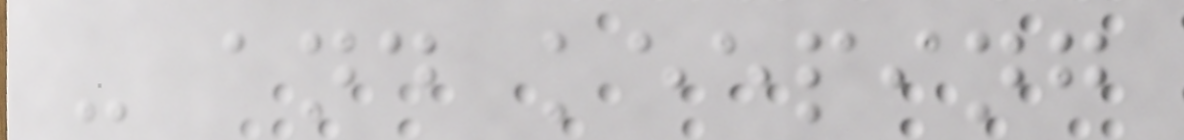- and keeping
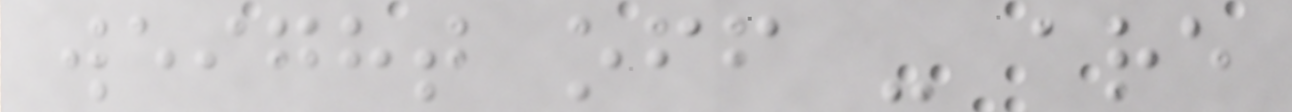weight off - are
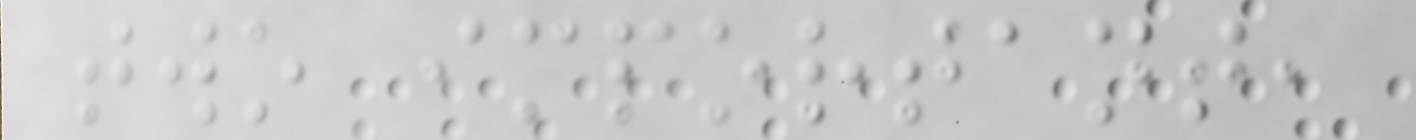two important,
